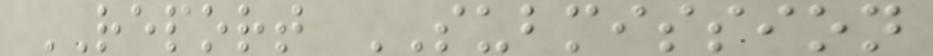REPORT SUBMISSION
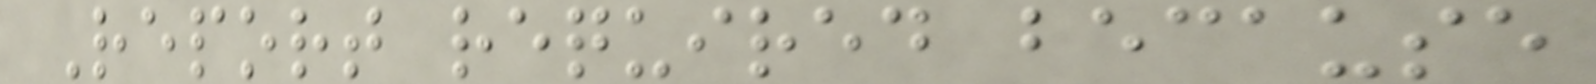Report required because
